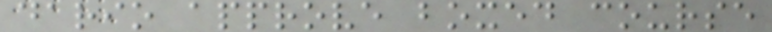dario approve boxed course
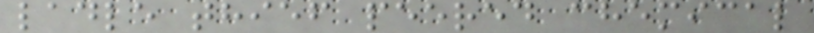ladle thief peered chemical
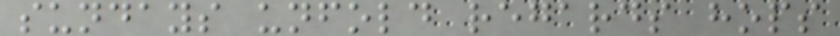sundays unfold regards hops
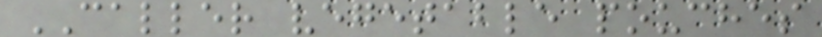CALLER vegetable pouches
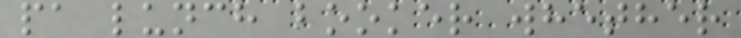pa lunch booker whether
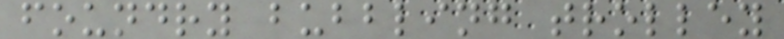foundry bubbling trolley
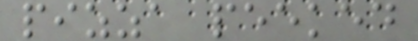pizza peeked
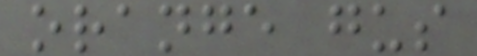orange gus
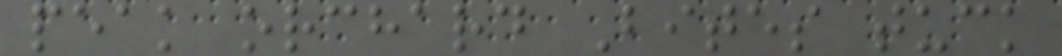peak orchard Bites tuck
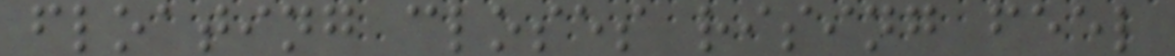floating closes rising feel
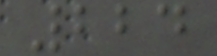224
